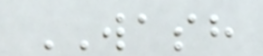WASH
